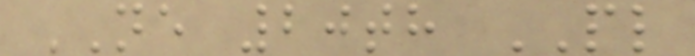NE 20th PL
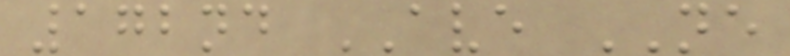172nd AVE NE
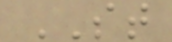ST
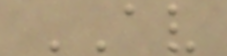AV
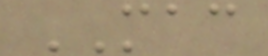MAC
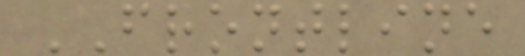FRONTLINE
